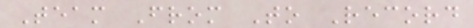Team From To Record
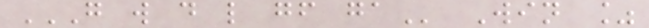G W D L GF GA Win %
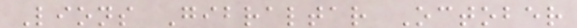Lions Gibraltar October
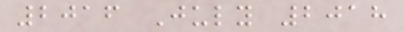2016 July 2018
